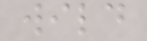wild
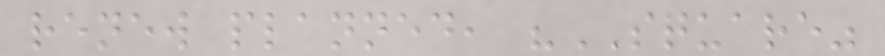renew planned, "SQUARE"
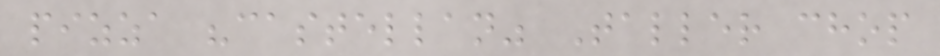pizza "castellan" Taller chop
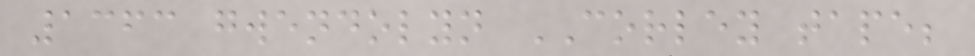1363 gwendolyn CORLEY tape;
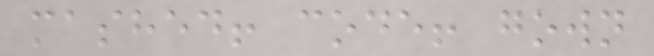mashed! code! gown
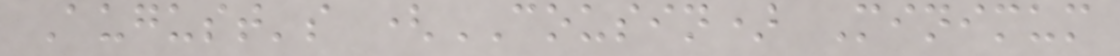August's (COUSIN) Minimum
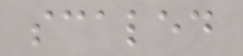scaled
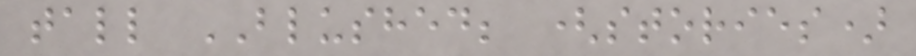tall BLUSHED; (stories)
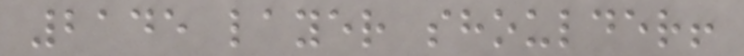2145 layer shoulder!
